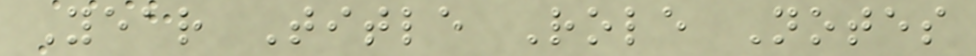Year Title Role Notes
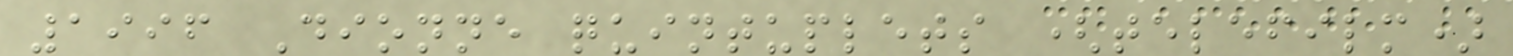1996 Dionne quintuplets (telefilm)
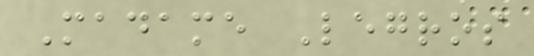Madame Legros
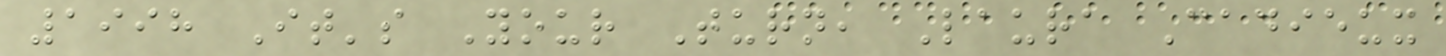1998 It's Your Turn, Laura Cadieux
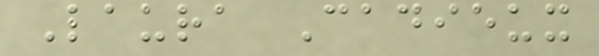Laura Cadieux
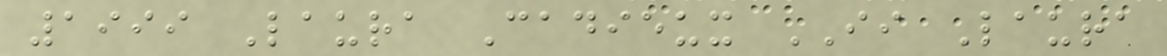1999 Laura Cadieux II Laura
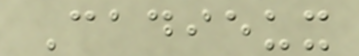Cadieux
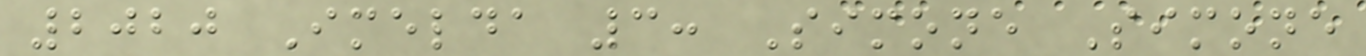2020 Imelda 3: Simone Simone
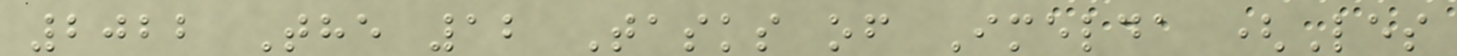2022 The 12 Tasks of Imelda (Les
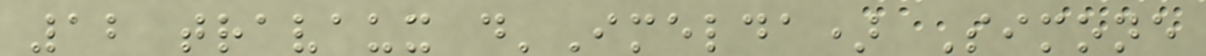12 travaux d'Imelda) Simone
